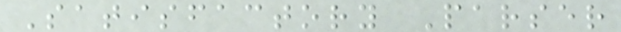Satisfactory Parser
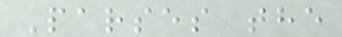Parses the
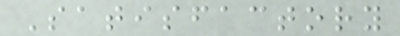Satisfactory
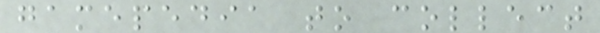gamepedia to collect
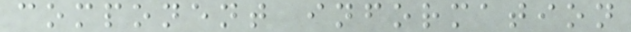component information
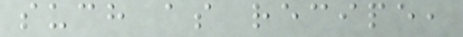such as recipe,
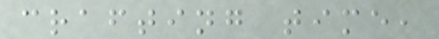crafting time,
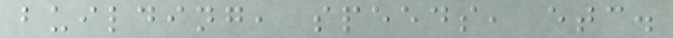building, speeds, etc.
